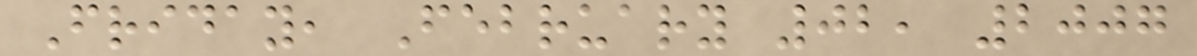Friday, February 02, 2007
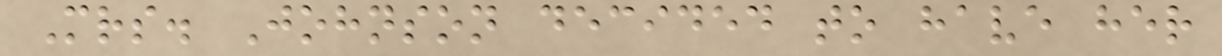Mrs. Johnson decided to have her
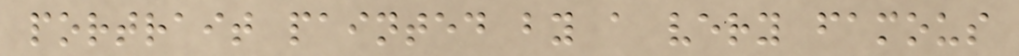portrait painted by a very famous
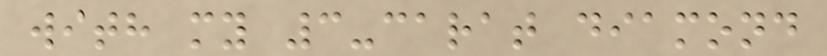with my 3-carat diamond
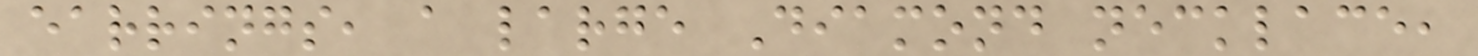earrings, a large Diamond necklace,
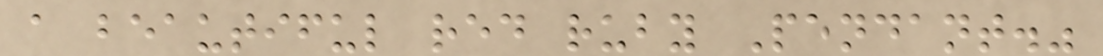a beautiful red ruby Pendant."
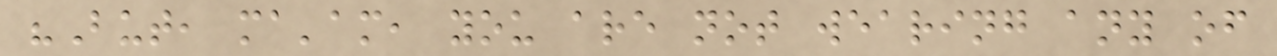"But, ma'am, you are not wearing any of
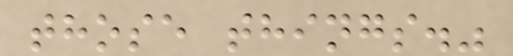those things."
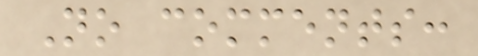No comments:
